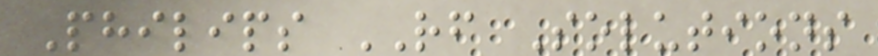Philips RF Solutions
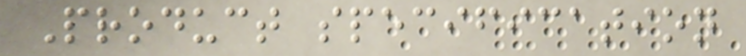Product specification
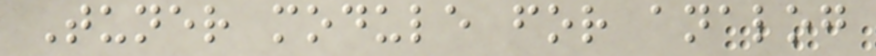Tuner module for analog
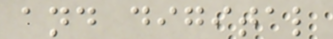and digital
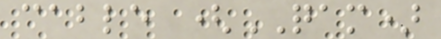cable (QAM)
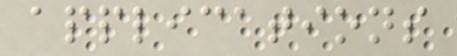applications
